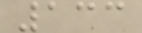133
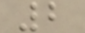2
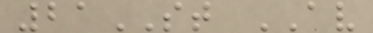21ST AV
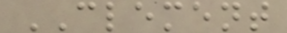CLEMENT
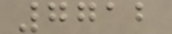7712
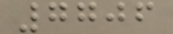7706
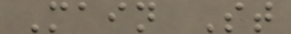Main St
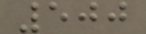500
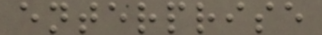enterprise
